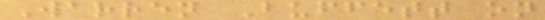Warren Buffett on
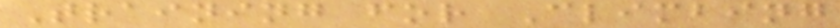Training for Climbing
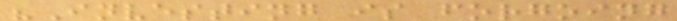"Investing is forgoing
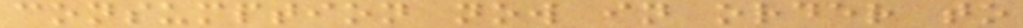consumption now in order to
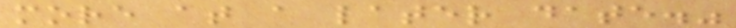more at a later date."
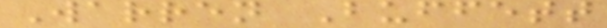Warren Buffett
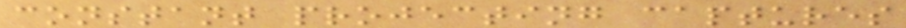constant projecting captures
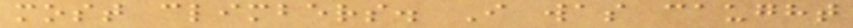most climbers. I was caught
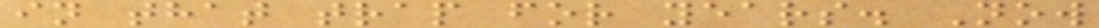in that trap for years. Now
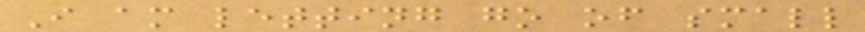I am letting go of small
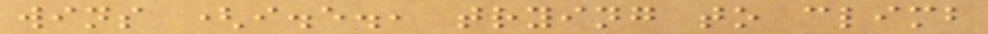wins (i.e., trying to climb
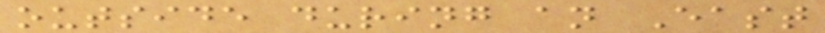outside during an East
